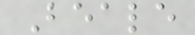Beale
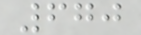670
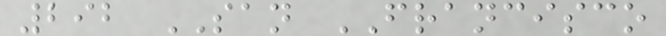292 SAN FRANCISCO
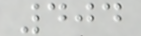404
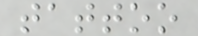tattoo
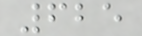625
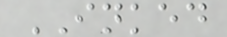INKED
